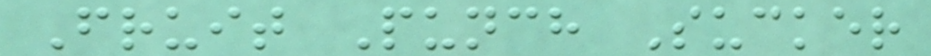Fruit Punch Sucker
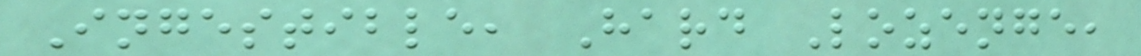Ingestible, Hard Lozenge,
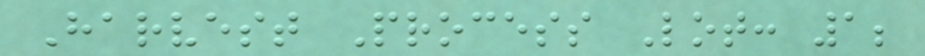Harvest Process Lot: 1;
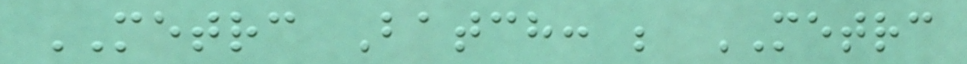METRC Batch: ; METRC
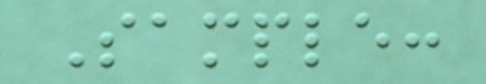Sample:
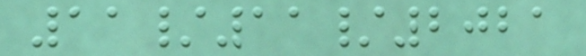11/11/2021
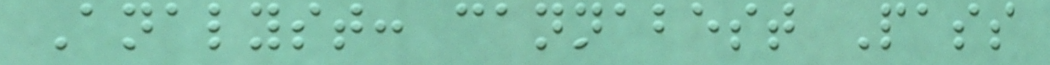Analyst: cannabest Pass
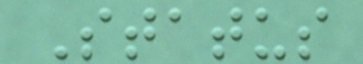Status
